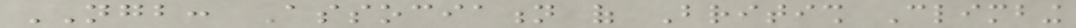NGB: Association of British Climbing
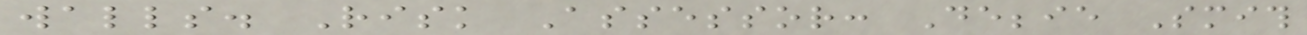walls. Risk Assessor: Debbie Smith
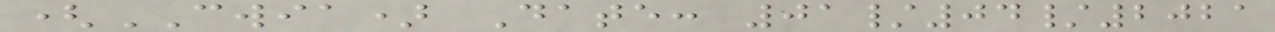(CWIA) Date: 01/04/2021
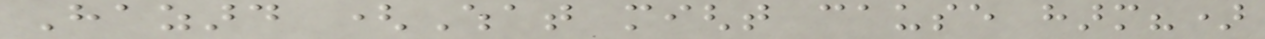Hazard (What might cause harm?)
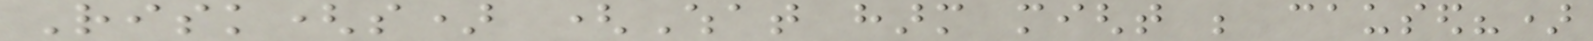Risk(s) (What harm might be caused?)
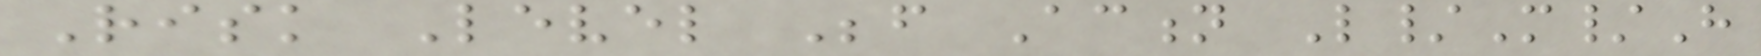Risk Level Before Action L/M/H
